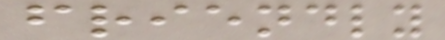friendly
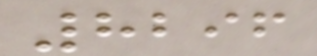8296
